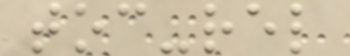toc-rel
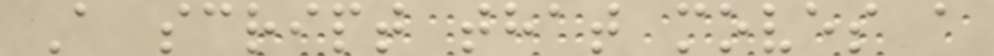A script that moves a
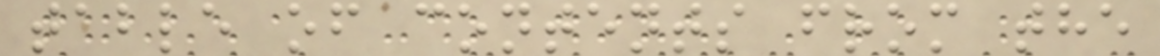table of contents from the
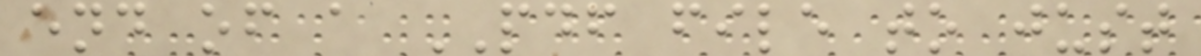end of a PDF file to just
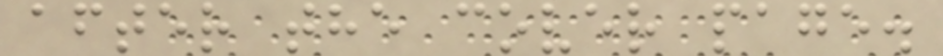after the cover page.
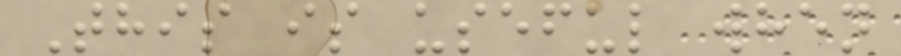This is useful when
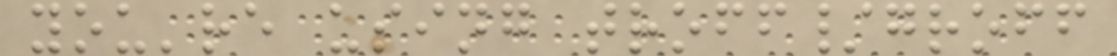you're using troff/groff
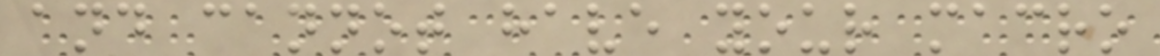and cannot have your macro
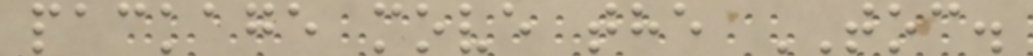package move the TOC.
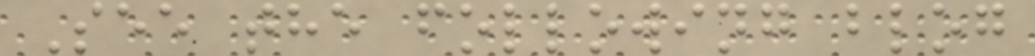See the following blog
